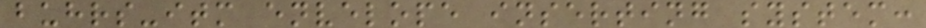buhrs-itm envelope inserting system:
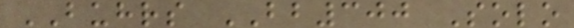BUHRS BB300 Solo
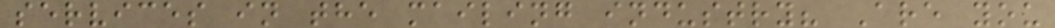services in the mailing industry? Are you
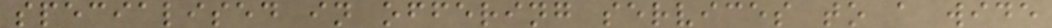specialised in offering services to a wide
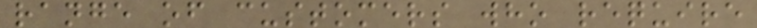range of customers who require
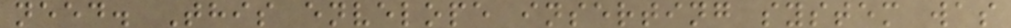need. This envelope inserting system was
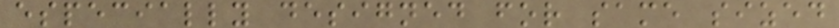especially designed for same sized
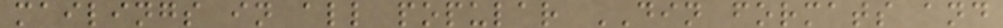mailings in all popular DIN formats and
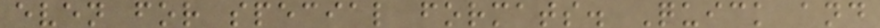even for special formats. Quick and
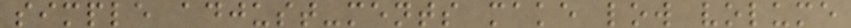simple adjust-ments make low volume
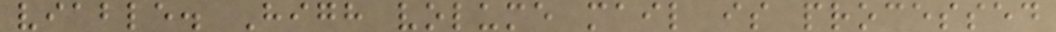viable. High volume mail is processed
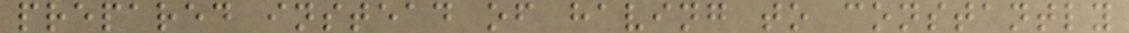prepared instead of having to constantly
